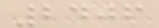2406
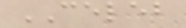CELEB
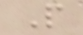P
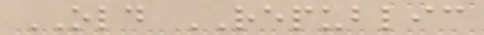OLD REPUBLIC
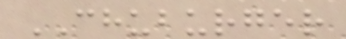CHUBURGER
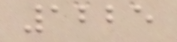1225
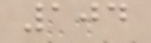104
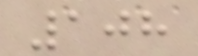108
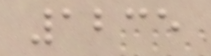1235
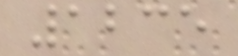1235
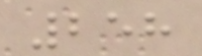258
